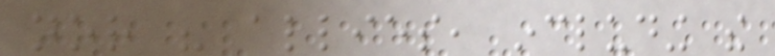nor his allies, including the
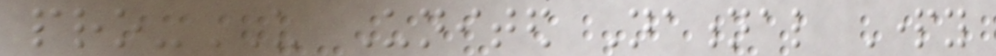pro-US United National Party
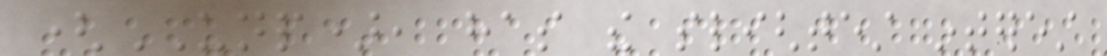(UNP), has the slightest interest
